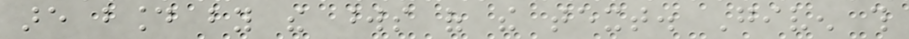are bound by the words of the text. Given this
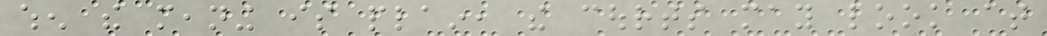when the meaning is plain, the courts may look at
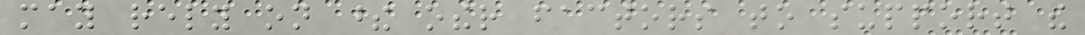may rely on these other factors to support the
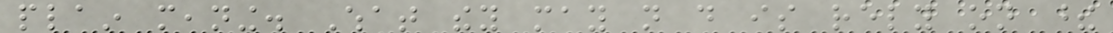plain meaning. What they may not do is rely on these
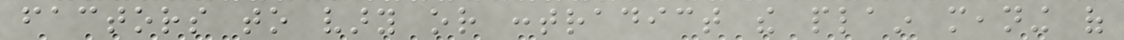factors to vary or contradict the plain meaning of
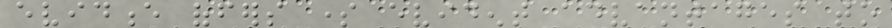evidence offers some evident advantages to
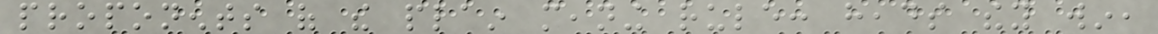proponents of the plain meaning rule: heads they win,
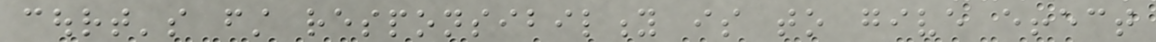court's first responsibility is to give effect
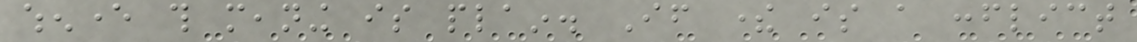whenever this meaning is plain. If there is a conflict
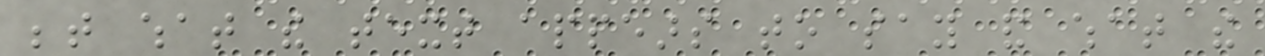between what the text appears to say and what the
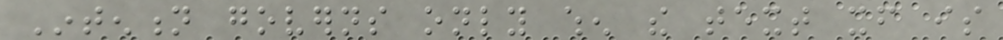Intention governs only when the text itself is
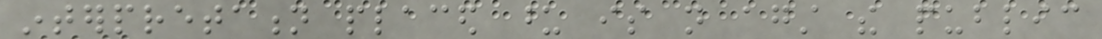interpretation placed upon is not against the public
